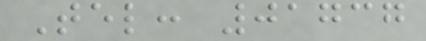Tel: 01737
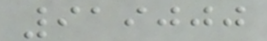919000
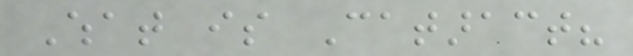What is Cataract?
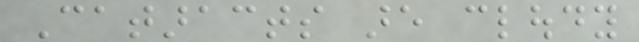Cataracts are cloudy
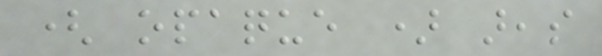( opaque ) areas
